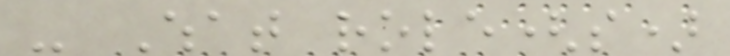- What role(s)
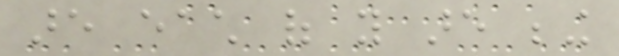are each of you are being
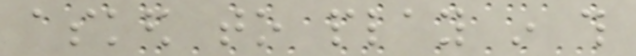asked to play in this
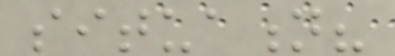situation?
